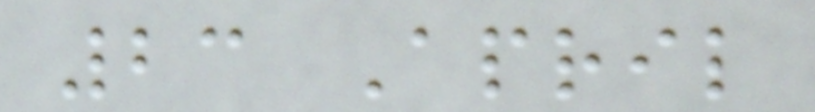23 April
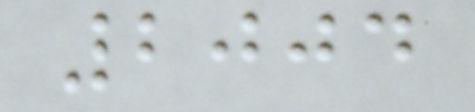2004
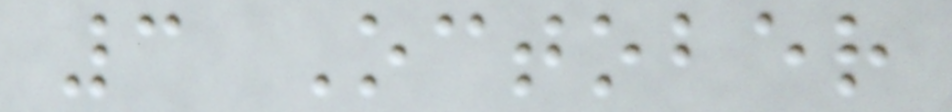3 October
